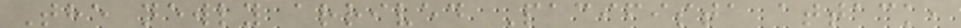The newly arrived Pacifista attack,
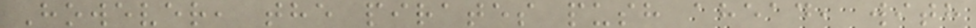However, the pirates push ahead, with
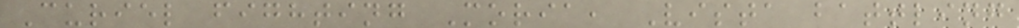Curiel fighting Moria, Vista battling
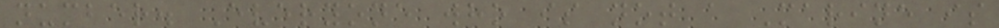number. Everyone who is not a Marine is
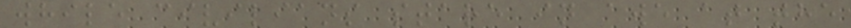while civilians stare in awe at the
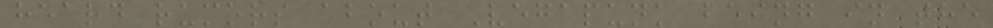heard rumors about Vegapunk being in the
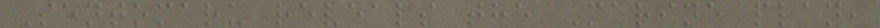Sentomaru reveals the Marine plan,
